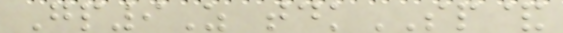Gp9Z tdkSP&
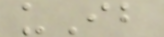uIb
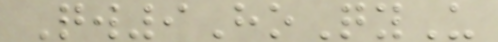Qw9HoQyU
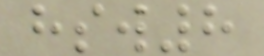hsw8
